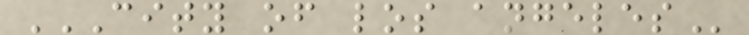CITY OF LOS ANGELES
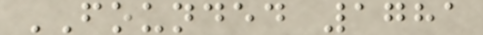FOUNDED 1781
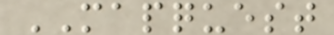MAPQUEST
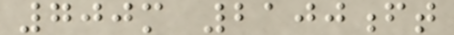700m 2100ft
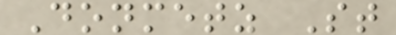Donmetz St
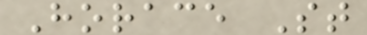Horace St
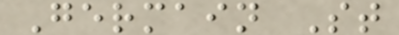Germain St
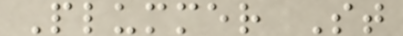Plummer St
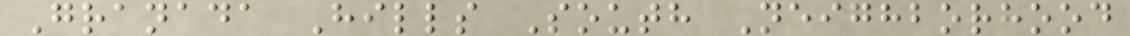Granada Hills South Neighborhood
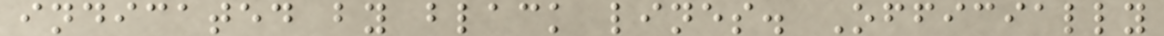indicated by black lines. Officially
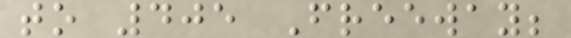to 405 Freeway;
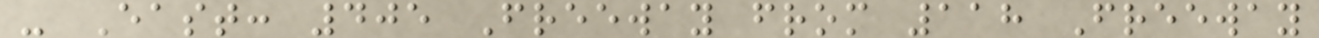- East: 405 Freeway from 118 Freeway
